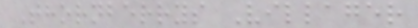Thornberrys Villager
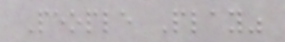People Play"
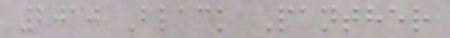2010 Black Panther
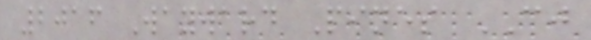2016 Wayward Pines CJ
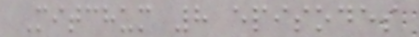Mitchum 8 episodes
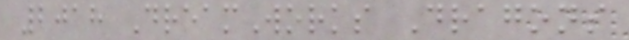2018 DreamWorks Dragons
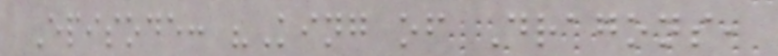Episode: "King of Dragons,
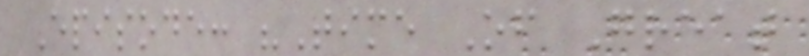Episode: "Time Of Great
